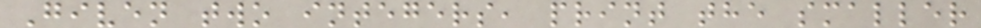Given two integers, print the smaller
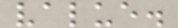value.
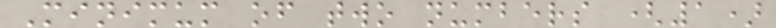Minimum of two numbers (1)
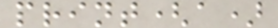print(a)
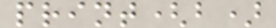print(b)
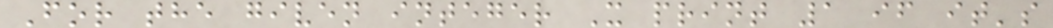For the given integer X print 1 if it's
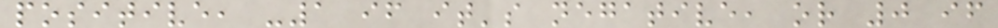positive, -1 if it's negative, or 0 if
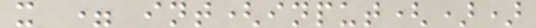x = int(input())
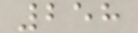258
